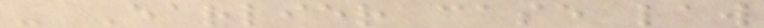- Earlier case law
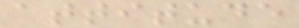attitude
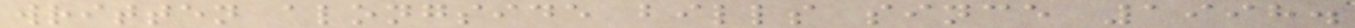written alongside bills since 1998.
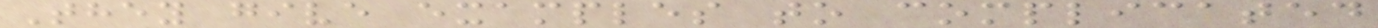They give examples to complicated
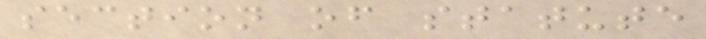section of statute
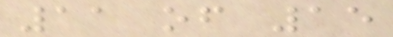11 of 15
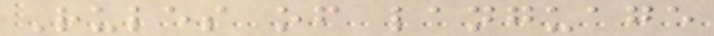Rules of language
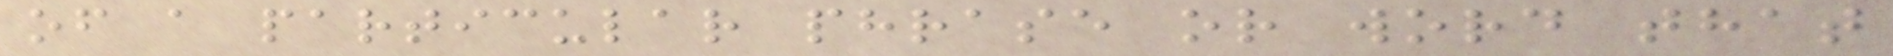of a particular phrase or word that
